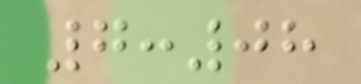7:08
